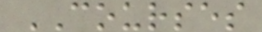COURSES
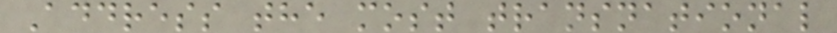Address the most transnational
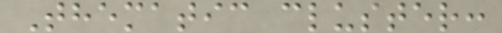Thematic cluster:
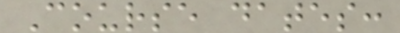Course dates:
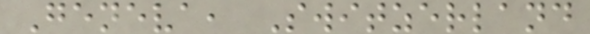Geneva, Switzerland
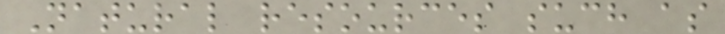Natural resources such as
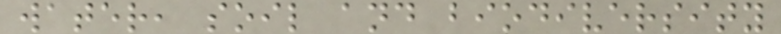water, soil and biodiversity
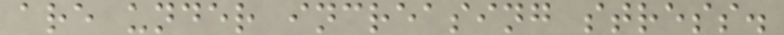are under increasing stress.
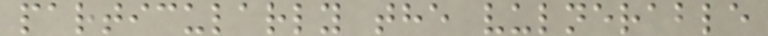particularly the vulnerable
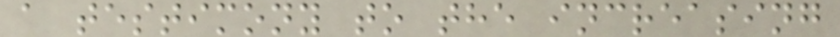a testimony to the increasing
